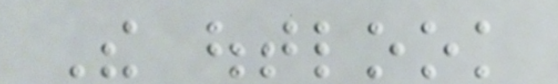The outlook
